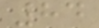84
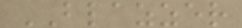BLAZZER
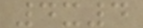4x4
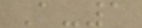A-1
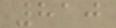810
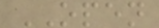OPEN
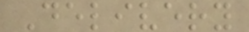Delivery
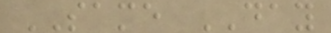SAME DAY
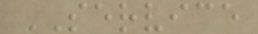SERVICE
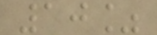10%
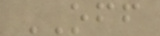OFF
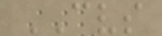CVS
